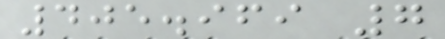405.969 7
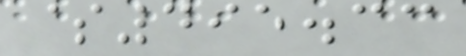$495.33
